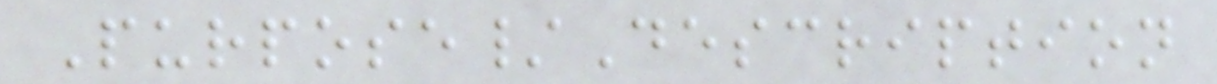Purpose/Description
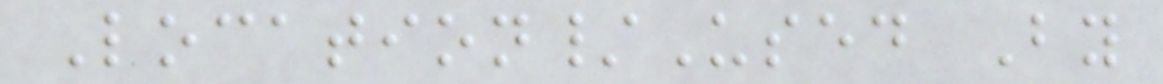Location/Used By
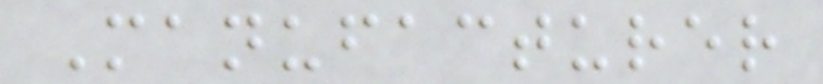Manufacturer
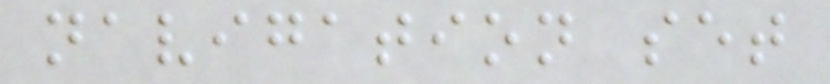navigation set
